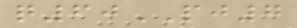q60PJ7
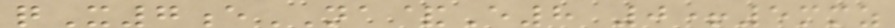qX7eNA&E8 0+5mmz
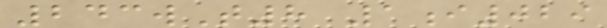243wT8 1i029
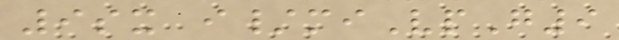9sx i/miVpG9
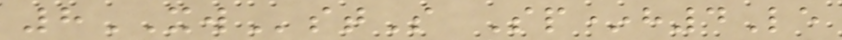8XWstS Sp*h4Le
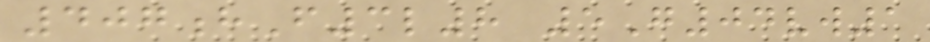407hF3l8 5G04vw1
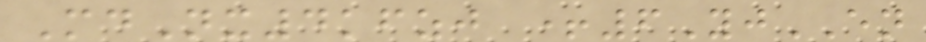MdNx4kfzj +6YjEN
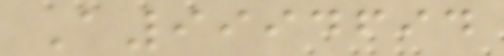A9994694
